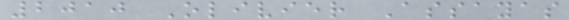2010 Olivier Assayas
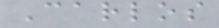Carlos
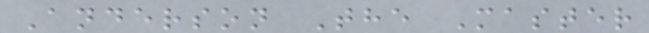Anderson The Master
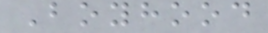Boyhood
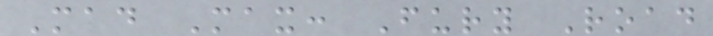Mad Max: Fury Road
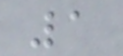1
